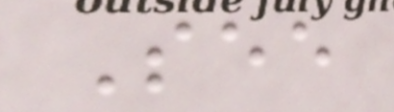See
